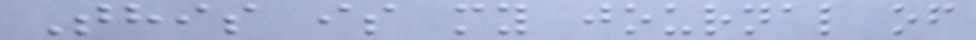This is my journal of
